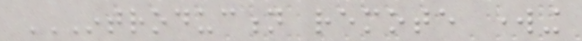INTRODUCTION REMOTE WORKING
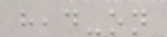head-on
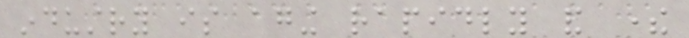industry is aging rapidly and there
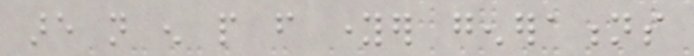are not enough people from younger generations
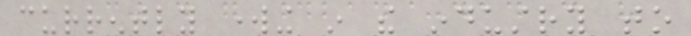currently working in the industry to
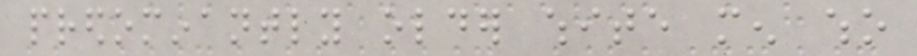predominantly older white men who
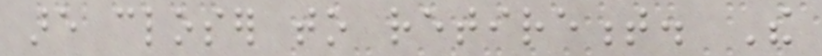are closer to retirement. The
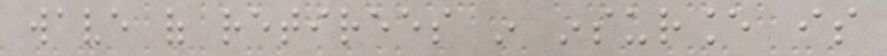wave of retirees in insurance is
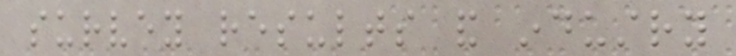survey results and industry
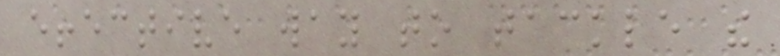effective way to tackle the
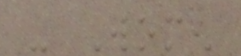- Women
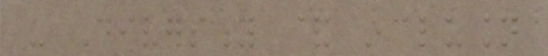- Diversity & inclusion
